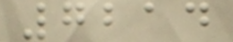7214
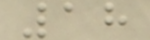18
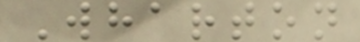Wharton
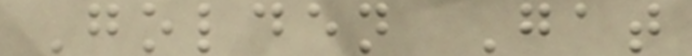Golden Gat
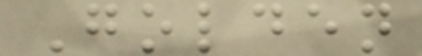Golden
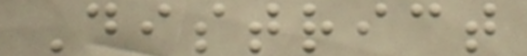District
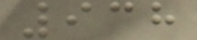938
